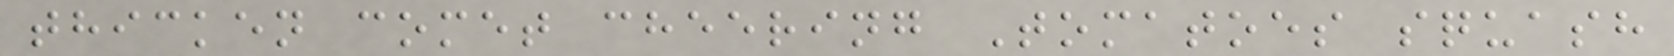thicken comet cheering Tomatoes squash
